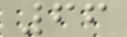66
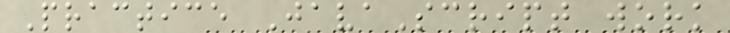Practice JavaScript work
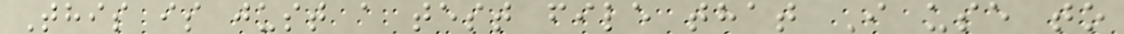This is just a test file that I use to
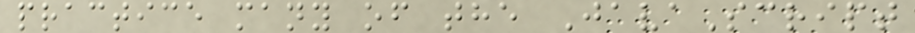practice many of the JavaScript
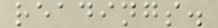readings.
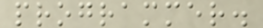programmer.
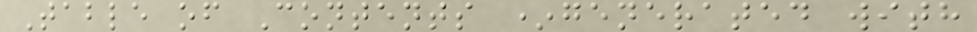Table of Contents *generated with
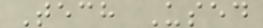Tech Used
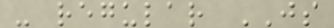- regular JS
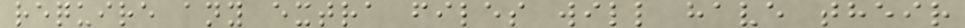require any extra files will have their
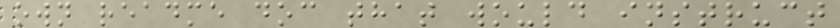own readme doc that would instruct
